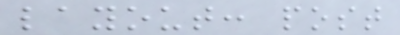layout: post
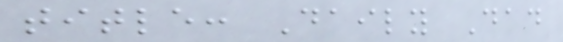title: Daily Dad
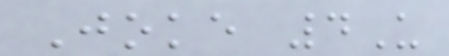Joke 4U
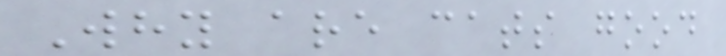Why are cats good
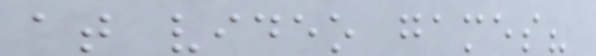at video games?
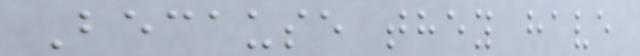Because they have
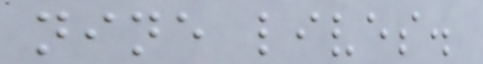nine lives.
